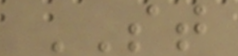ST
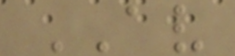AV
